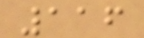116
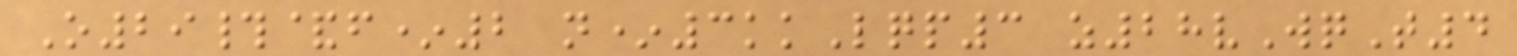O29#&f*2 n*3kkLqp3 z28vWqT4
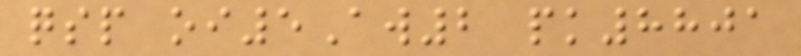qsp oi5Aw2 pk8801
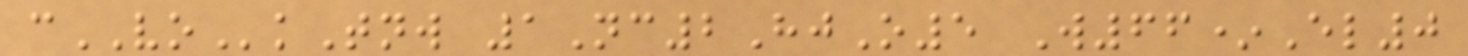cVOkTnw 1Nc2HjO5 W66*El0
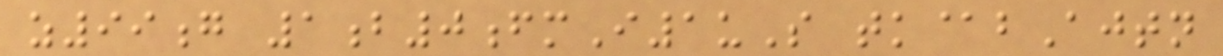z99g 1b0fmI1uS tk@bAjtn
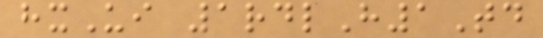hxUi 1rdlH1Td
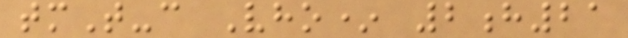tmT-c Vho* 2h21
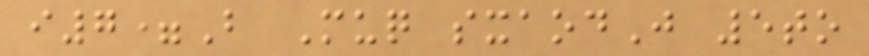i7=B Muq sxaodJ 5to
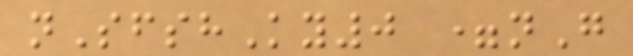nSfshKy0 =nG
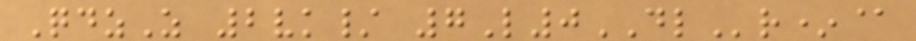QdzZ 2vk/ 7L0DLr*@
